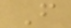F
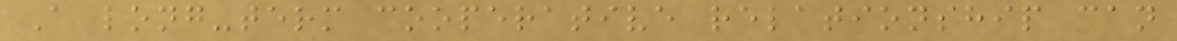A long-term cooperative relationship can
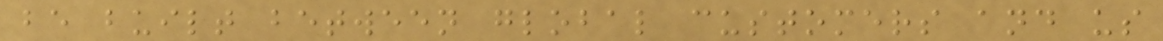be built between global customers and us
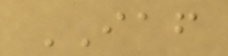IAF
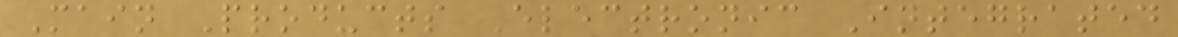Main Products Electronic Integrated
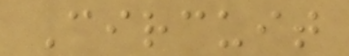Circuit
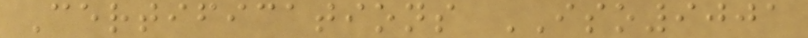Certifications ISO9001
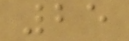25
